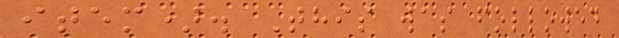item). This was followed
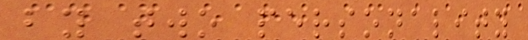by two personality
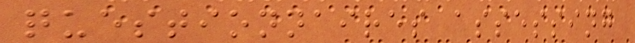questionnaires assessing
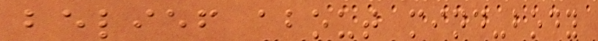belief about mind-body
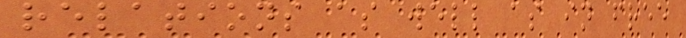relations as well as in free
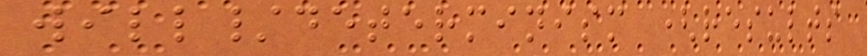will/determinism (results
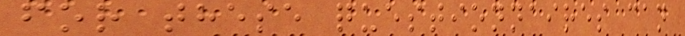for these questionnaires can
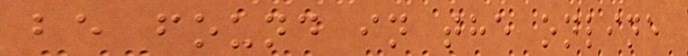be found in the online
